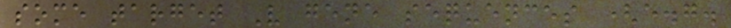some target V gene sequences (e.g.
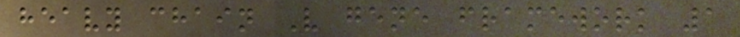heavy chain V gene framework 1
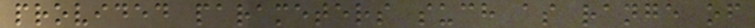provided parameters such as range of
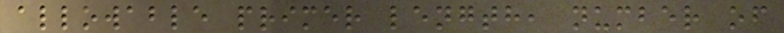allowable primer length, number of
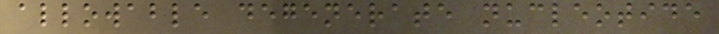allowable degenerate nucleotide
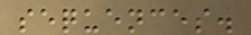sequences.
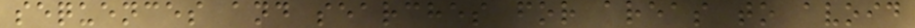sequences and searches for areas to avoid
